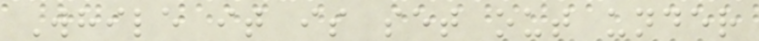While it is set out under
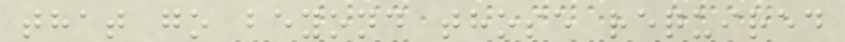that go beyond those required
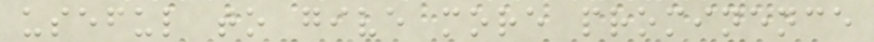useful to give more prominence
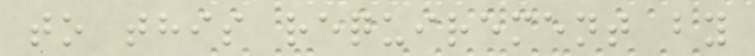to this requirement by
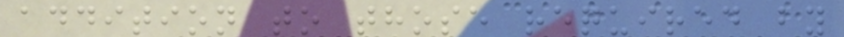addition to those required by
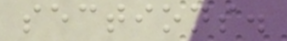sections.
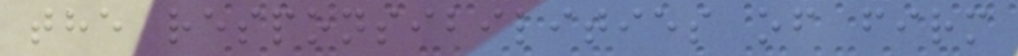the responsibilities of firm
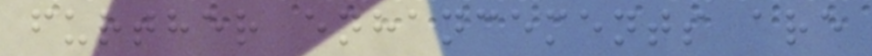further enhancements are
